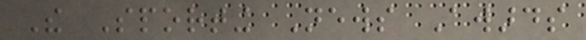The Sporting News Awards
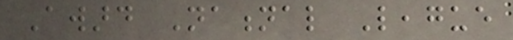Award National League
